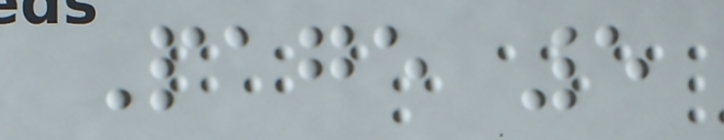Page 5
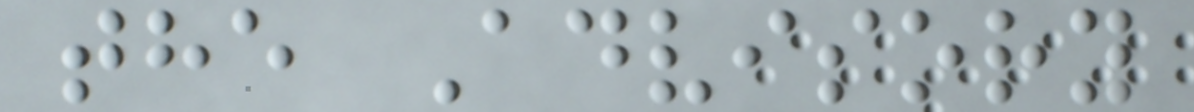the Advisory
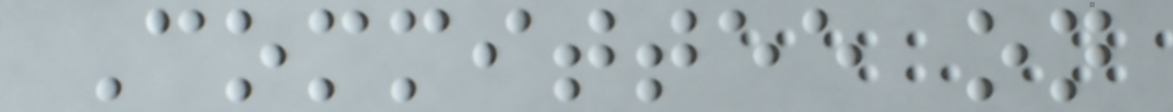Committee on
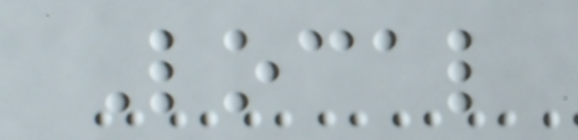Local
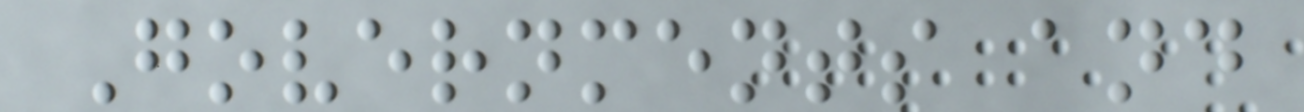Governments and
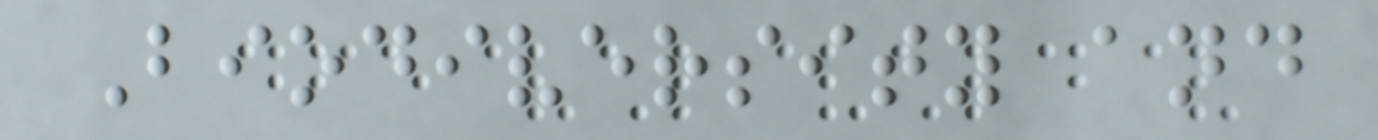Biodiversity and
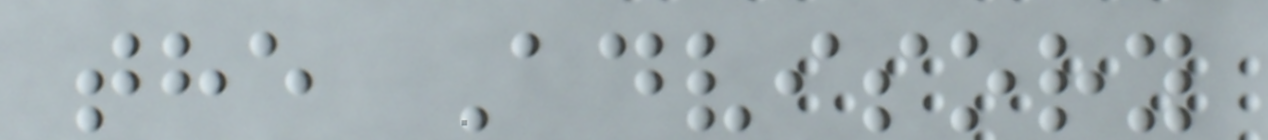the Advisory
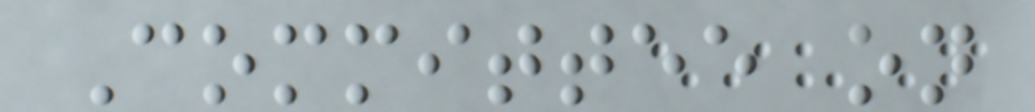Committee on
